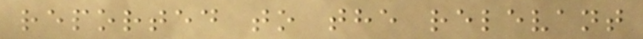reported to the relevant
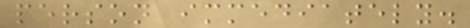person immediately.
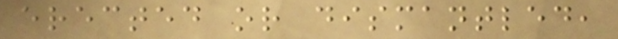erected or dismantled,
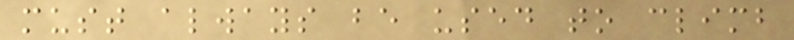must always be used to climb
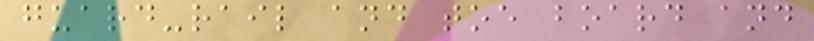guard-rail and toe board and
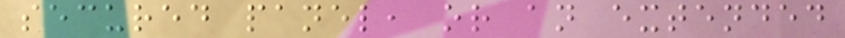secured panel, or an extended
